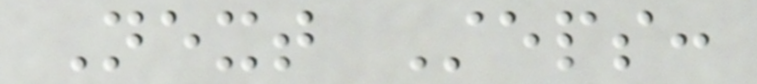Next Steps:
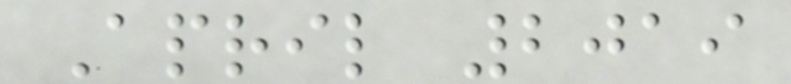April 2019
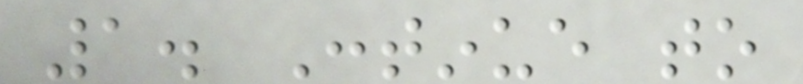1. Continue to
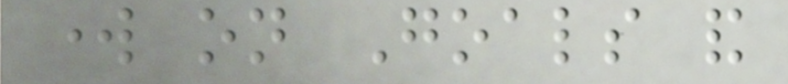work on Goals and
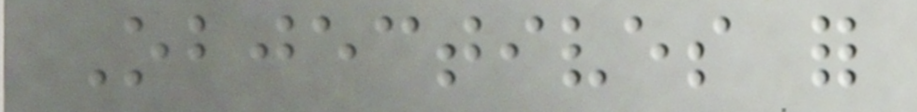Objectives for
